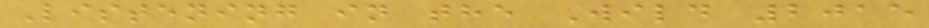Listening in the Wild 2015
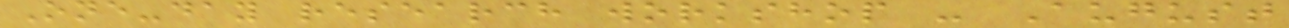One-day research workshop - August
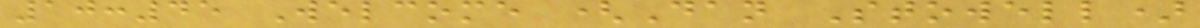10:45 Welcome (Dan Stowell)
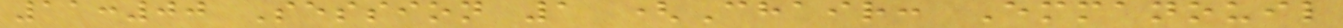11:00 Session 1 (Chair: Emmanouil
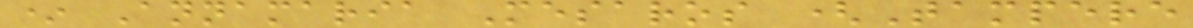* Annamaria Mesaros (Tampere
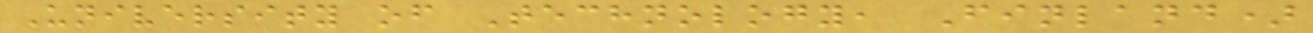University of Technology, Finland)
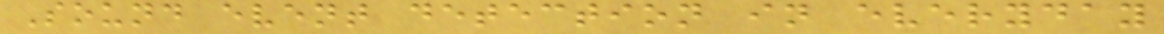Sound event detection in everyday
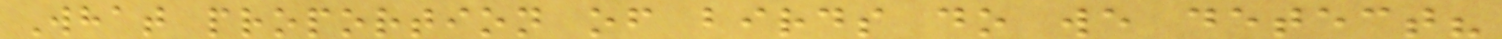What proportion of birds do we detect?
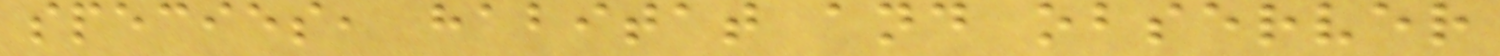species, habitat and observer
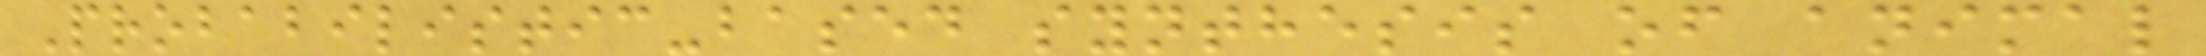Probabilistic-based synthesis of animal
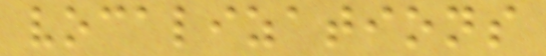vocalizations
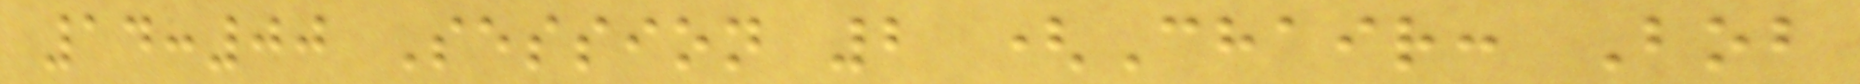14:00 Session 2 (Chair: Bob
